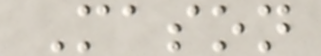Mason
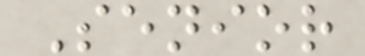Senior
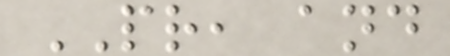PR, and
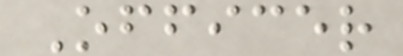Officer
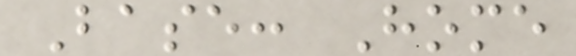Base: Home
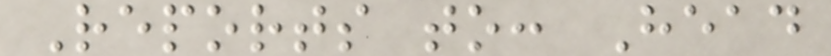Reports to: Head
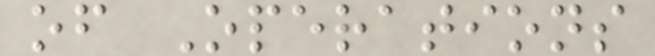of Operations
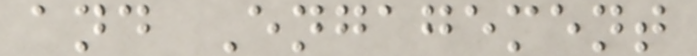and Engagement
